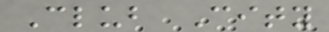Club City
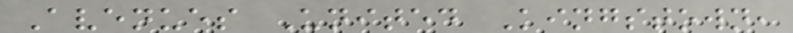Avenues United Kingstown,
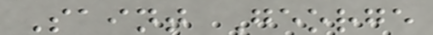Saint George
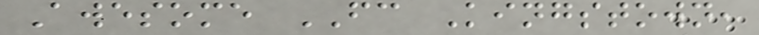Awesome FC Kingstown,
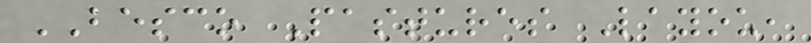BESCO Pastures Layou,
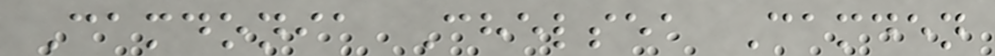Camdonia Chelsea Camden
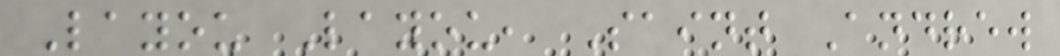Layou Layou, Saint Andrew
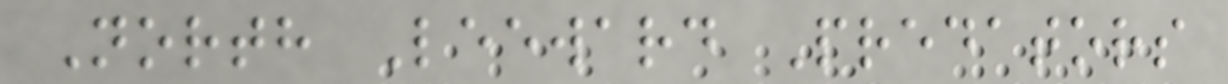North Leeward Predators
